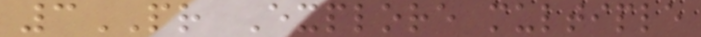3PR Explore multiple
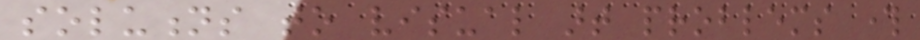solutions to visual art problems through
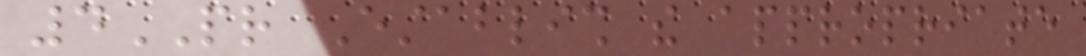4PR Establish the appropriate
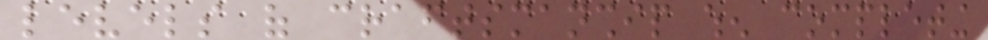levels of craftsmanship when completing
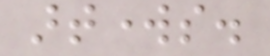artworks.
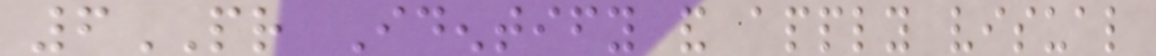6PR Identify and apply visual
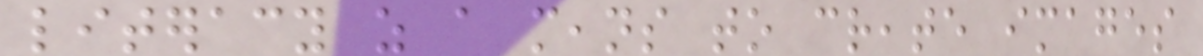literacy as a means to create images
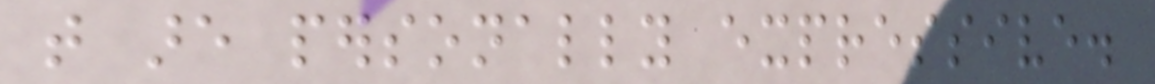that are personally expressive.
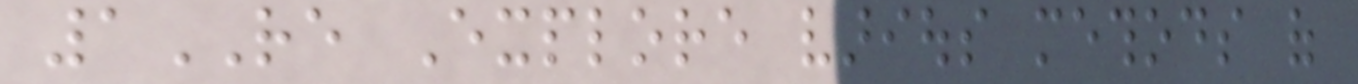1RE Explore various methods of
